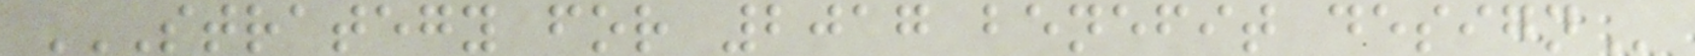STRATEGY FOR 2017 BENEFIT DESIGN
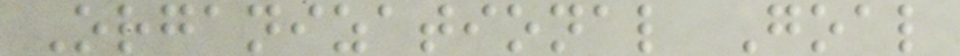Organizational Goal
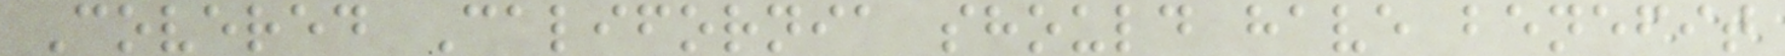Covered California should have benefit
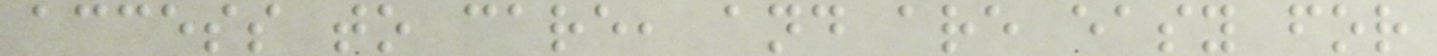access to care, and are easy for
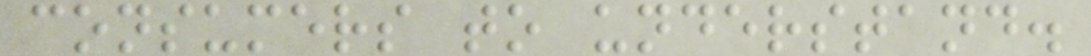consumers to understand.
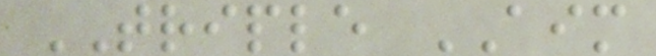TRIPLE AIM
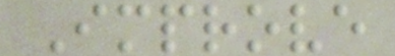Improve
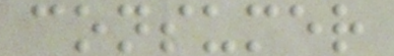consumer
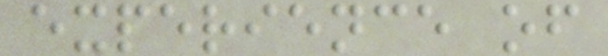experience of
